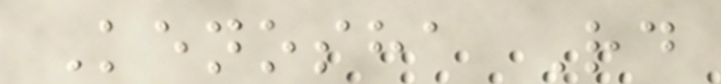Kenosha Rd
